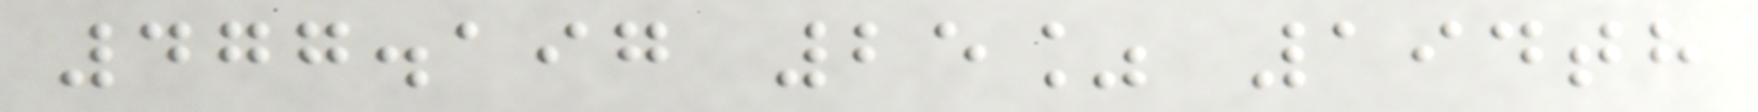477.197 25% 194th
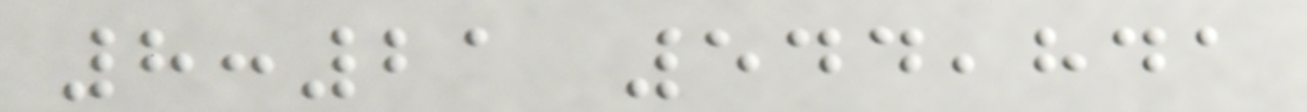8:21 544,841
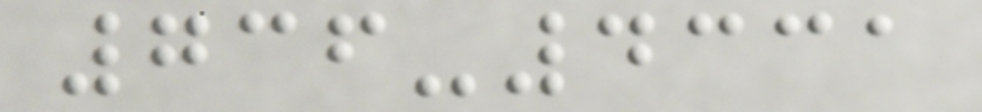736-4331
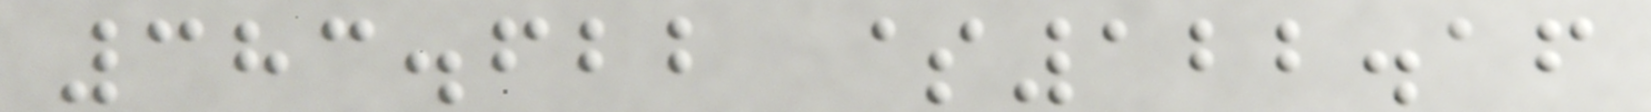383.622 $122.16
